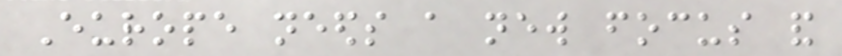Europe needs a new focus and
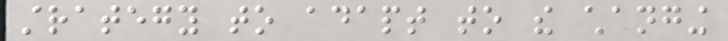strategy to adapt to the changing
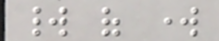world of work
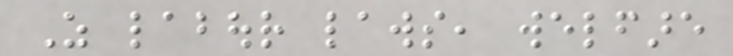As labour laws, welfare
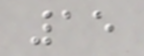15
